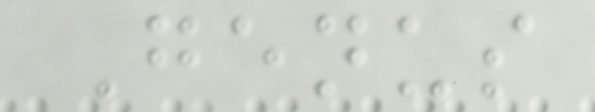Genus
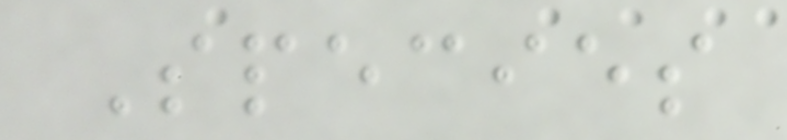Species
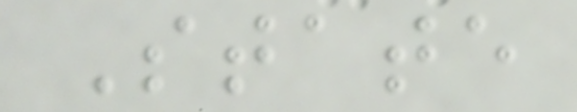State
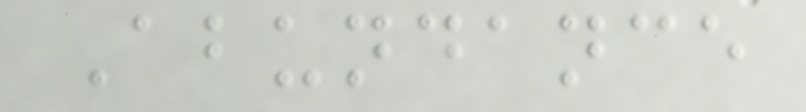Abundance
